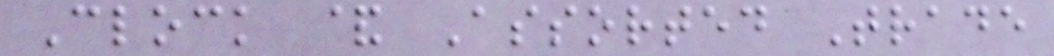Clock & Assorted Trade
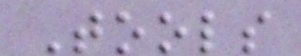Tools
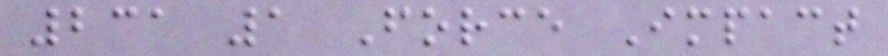231 1 Force Impact
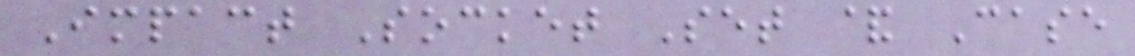Impact Socket Set & Case
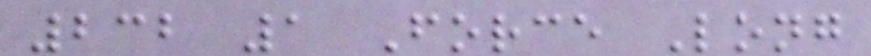232 1 Force Long
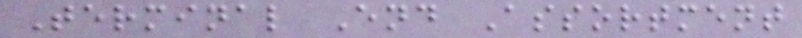Terminal End Assortment
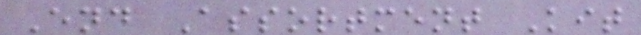End Assortment Kit
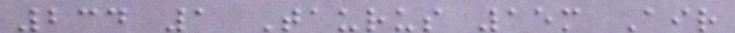234 1 Taurus 15m Air
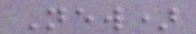New)
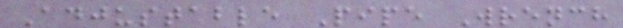Adjustable Pipe Wrench
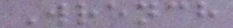Wrench
